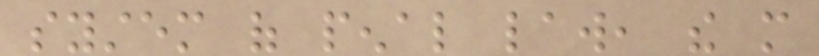system of penal law, the more
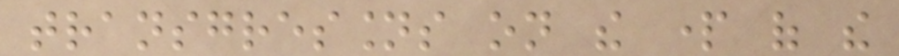transgressions on the part of the
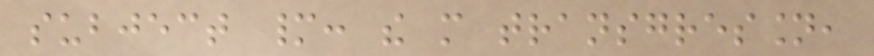subject many: the more transgression,
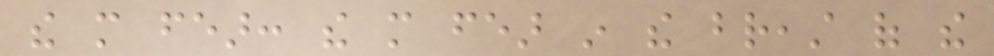the more fear: the more fear in the breast of the
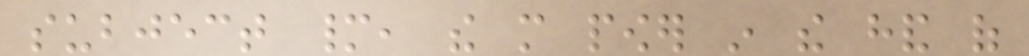subject many, the more power in the hand of
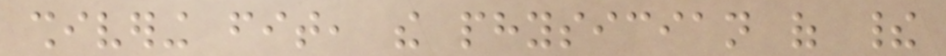shivering fit, the physician of their
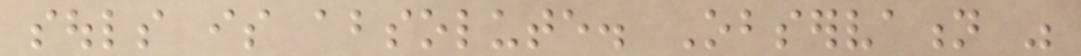souls is absolute. Observation was
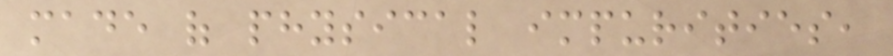made of physical impurities,
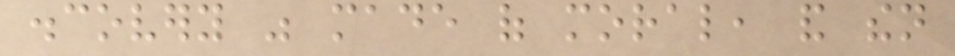discovery was made of moral, and then
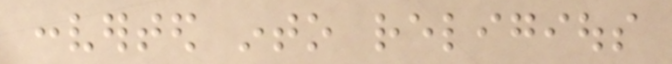converted into religious
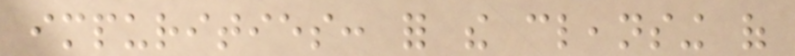impurities: for the cleansing of
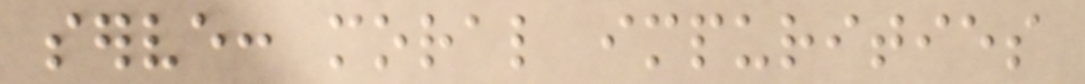serve: moral impurities
